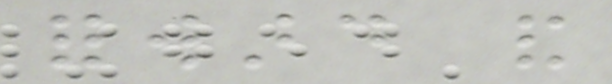forward and
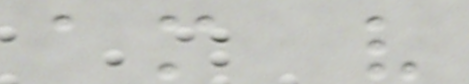am very
